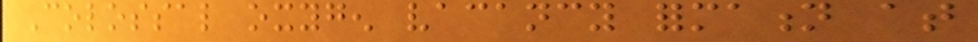Colossal oxygen vacancy formation at
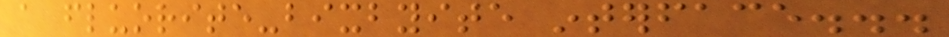a fluorite-bixbyite interface...
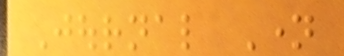Journal Name
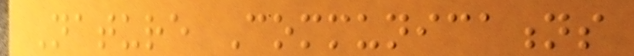Nature Communications
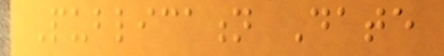Publication Date
